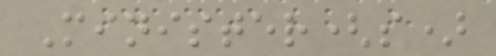Minister(s)
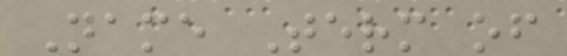Name Term of
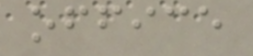office
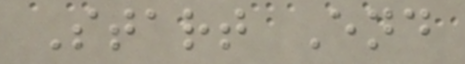Start End
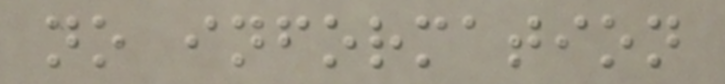no information
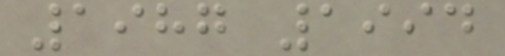1987 1994
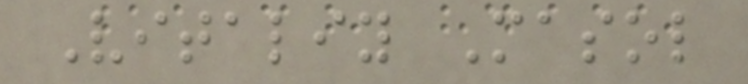Vitaliy Masol
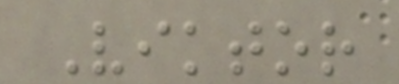Viktor
